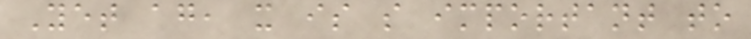Yet again, it is so important to
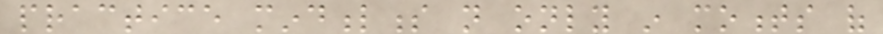practice mindfulness not only in moments of
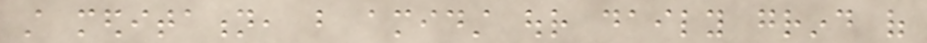still meditation, but amidst our daily grind of
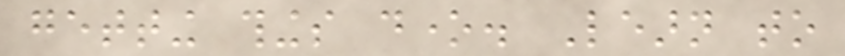getting things done. Learn to
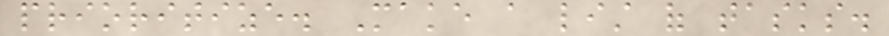prioritize. Make a list of tasks.
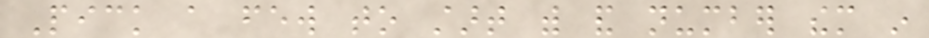Pick a few to start with and number them in
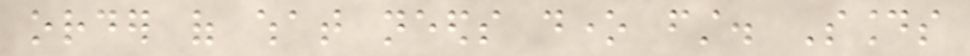order of what needs done first. Sounds
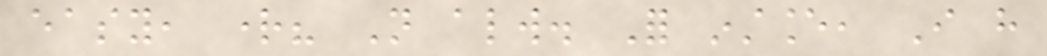easy, right? Not always. For instance, I have
